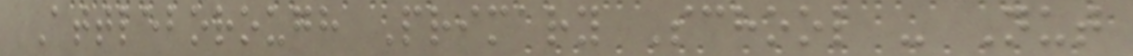Attleborough Primary School - Nut
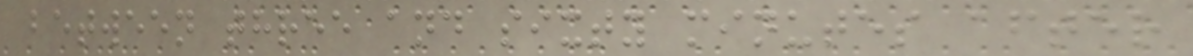between three and sixty minutes after
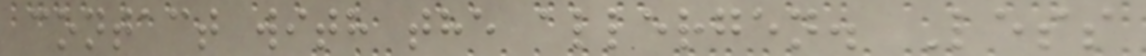contact with the allergen. Less
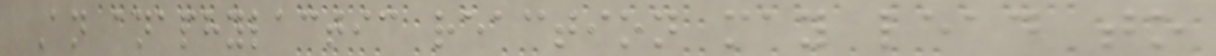An anaphylactic reaction may lead to
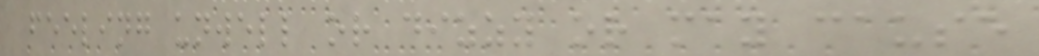feeling unwell or dizzy or may cause
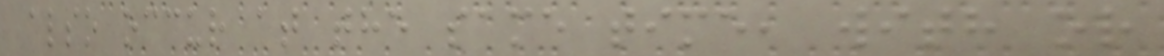also occur at the same time, with or
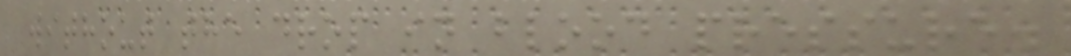without the drop in blood pressure.
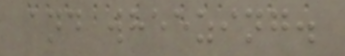and wheezing.
